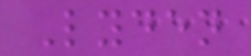Lyden
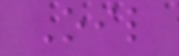Oil
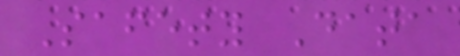Safety Data
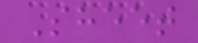Sheet
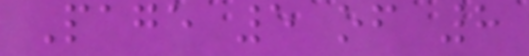Page 5 of 8
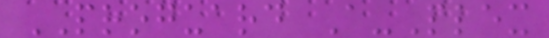PROGUARD A-Plex
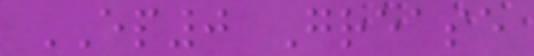EP0 Grease
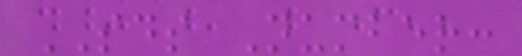SDS Number:
